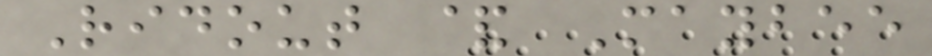Ridout & Maybee
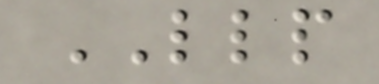LLP
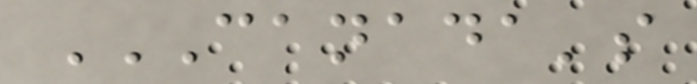CANADA'S
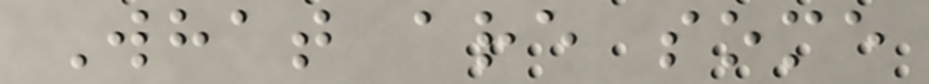What are some
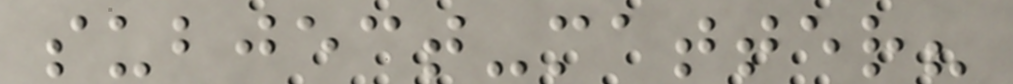subject-matter?
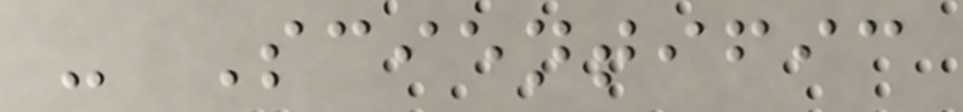- Scientific
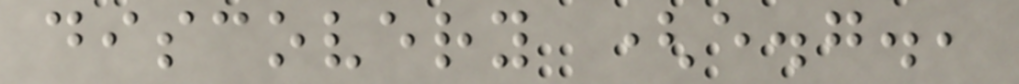discovery (e.g.,
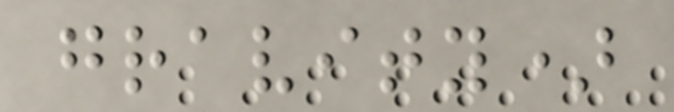gravity)
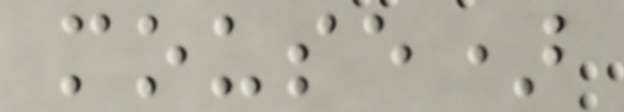mouse)
